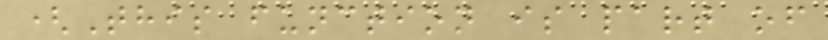(This function is part of
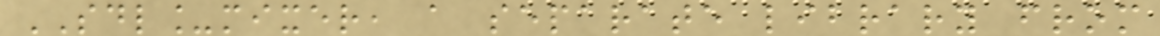SDL_mixer, a separate library from
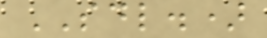SDL.)
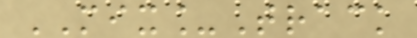MIX_Track
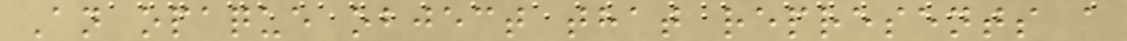An opaque object that represents a
